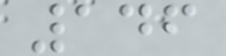146
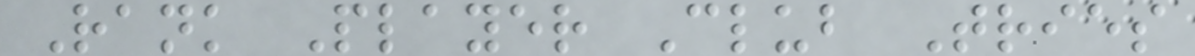Rank Player Club Tries
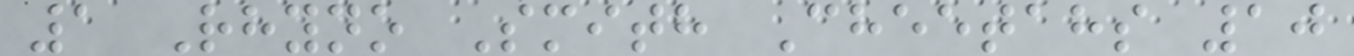1 Rhyno Smith Cheetahs 10
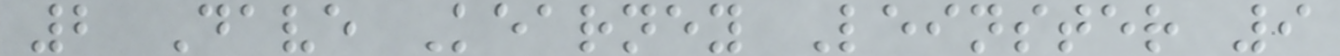2 Dave Kearney Leinster 9
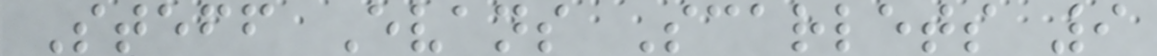Steff Evans Scarlets 9
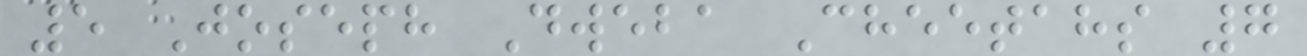5 Joseph Dweba Cheetahs 7
